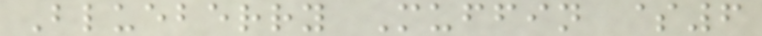Blueberry Muffin $6
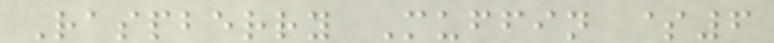Raspberry Muffin $6
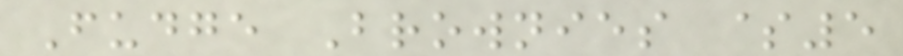Fudge Brownies $5
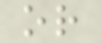or
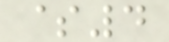$4
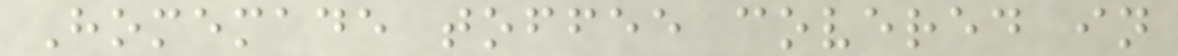Homemade toffee covered in
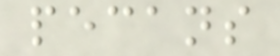pecans
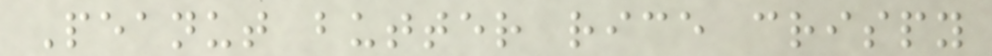Peanut butter rice crispy
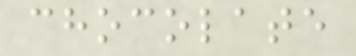chocolate
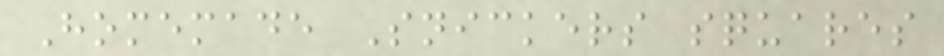Homemade Snickers squares
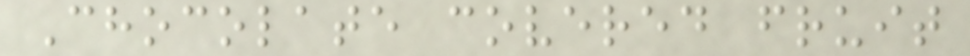Chocolate covered fruit
